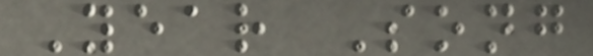Year Song
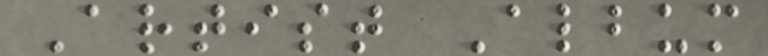Artist Album
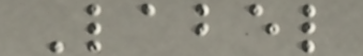Label
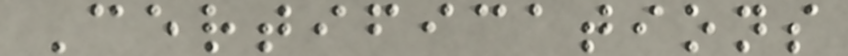Certifications
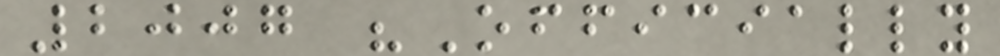2007 "Officially
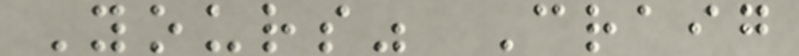Yours" Craig
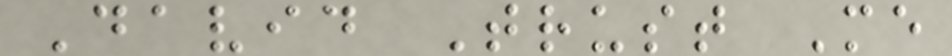David Trust Me
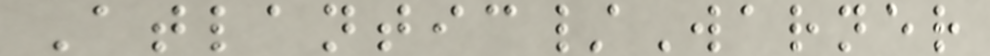Atlantic/Warner
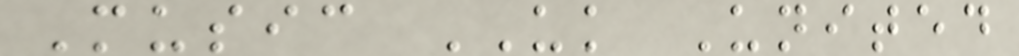Music UK United
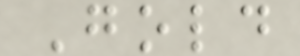Gold
